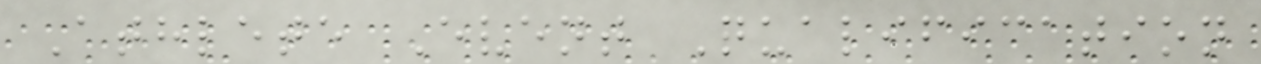Athlete Event Qualification
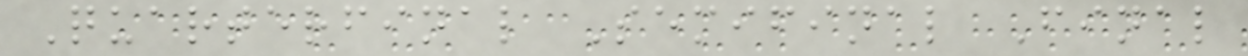Quarterfinal Semifinal Final
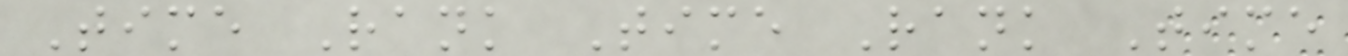Time Rank Time Rank Time
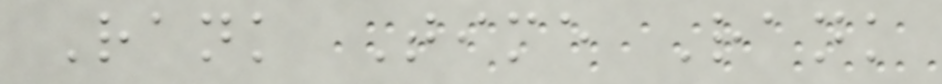Rank Time Rank
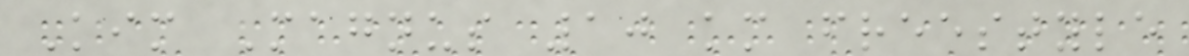Kim Magnus 10 km freestyle
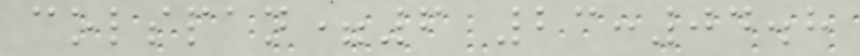colspan=6 23:04.8
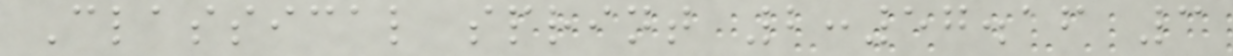Classical sprint 2:57.16 3
